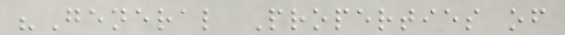"General Properties of
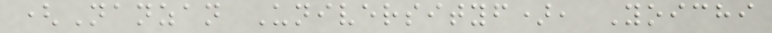(Nanzan Universityf), Yoichi
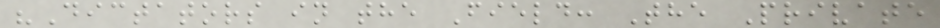"Dictators in the Field: The Private
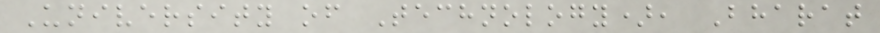University of Technology), Bharat
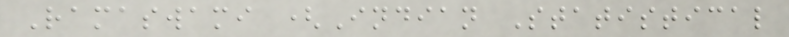Ramaswami (Indian Statistical
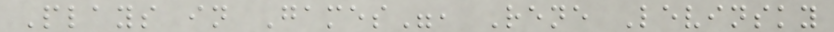Plays in Games", Rene Levinsky
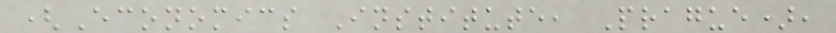(Economics Institute, Prague),
